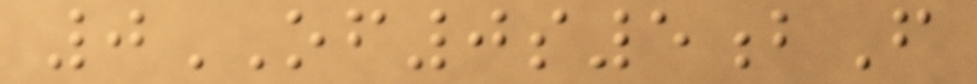0OF0s5bF
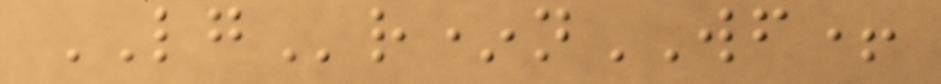LGr*nWF+
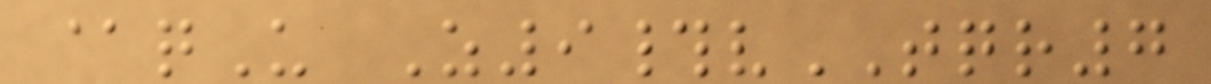@qU Z9#vTQR7
